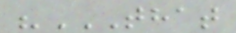"THAT
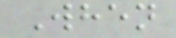When
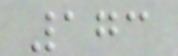173
